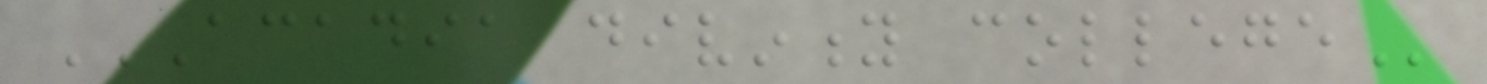ACADIA DIVINITY COLLEGE
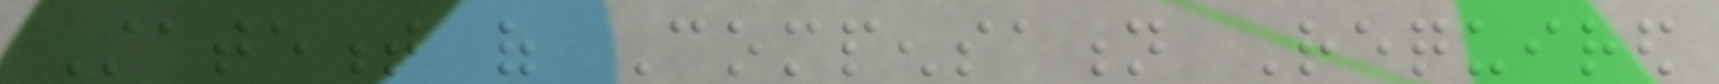Statement of Compensation Required
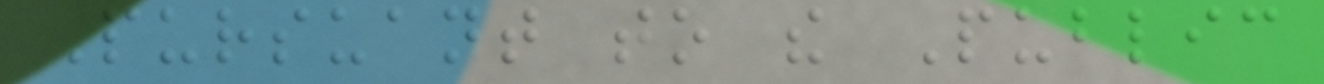Pursuant to the Public
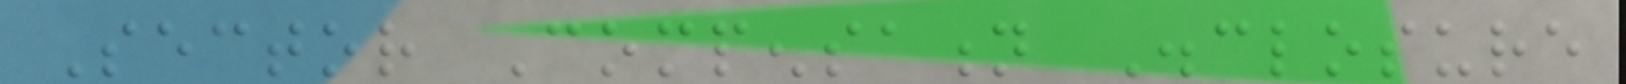Sector Compensation Disclosure
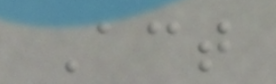Act
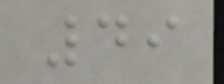49
